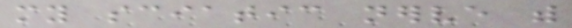my sciatic nerve with
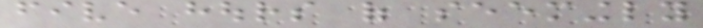five hours of seemingly
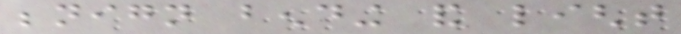benign bending and light
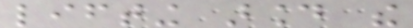lifting around the
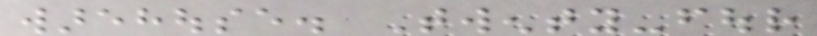warehouse. Twenty-four
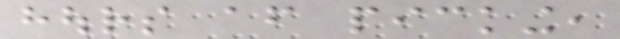hours after picking,
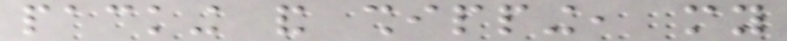packing and shipping, my
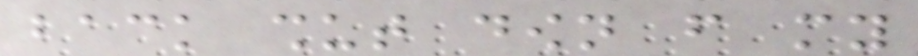back shut down from my
